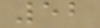52
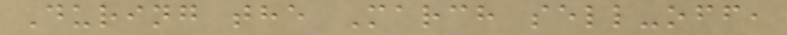During the March sell-off,
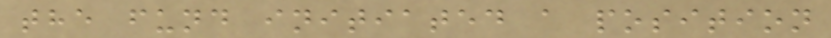the fund initiated a position
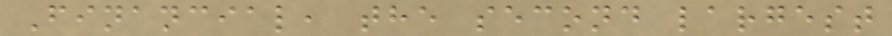Financial, the second largest
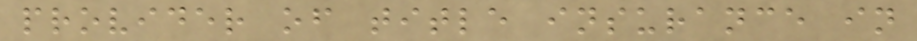provider of title insurance in
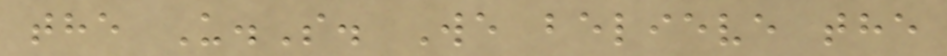the U.S. We believe the
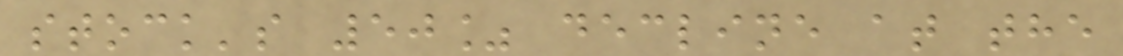stock's 50% decline at the
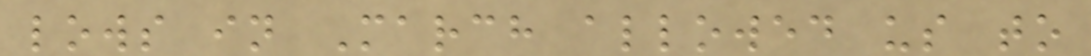lows in March allowed us to
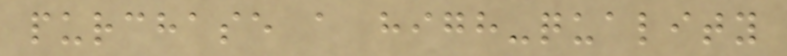purchase a high-quality
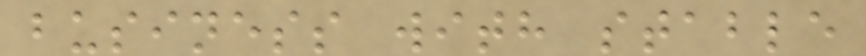business with stable
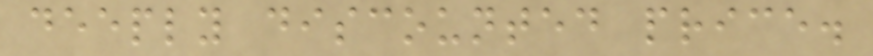deeply discounted price.
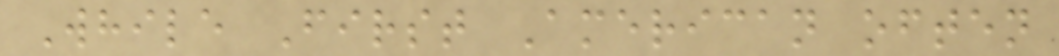While First American often
